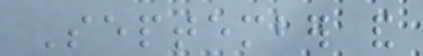September and
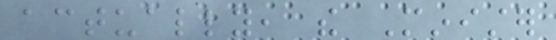actually, the Minister
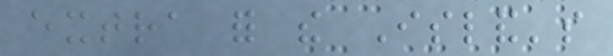extra for the Island's
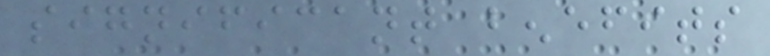significant benefits
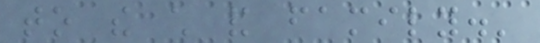to the child and family.'
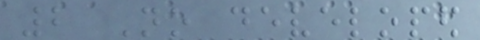2 No developed
